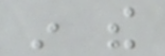in the
